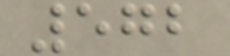572
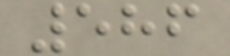586
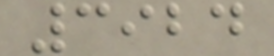3924
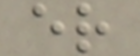er
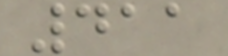411
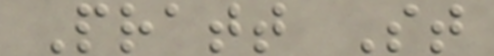Pratt St
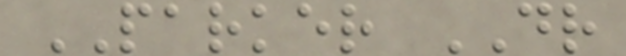PARKER DR
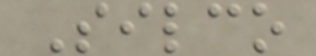Silco
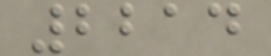2214
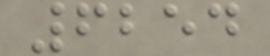6254
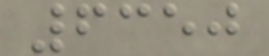6350
